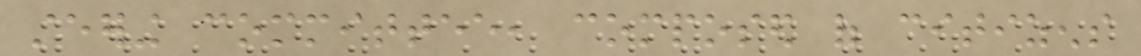steering committee, composed of citizens
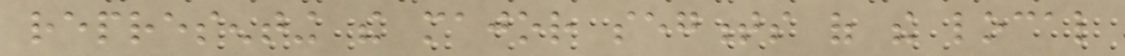representing the major segments of the local
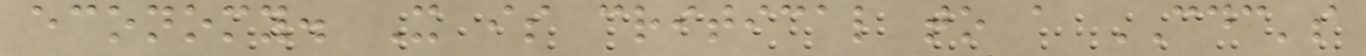economy. It is critical to a CDC's
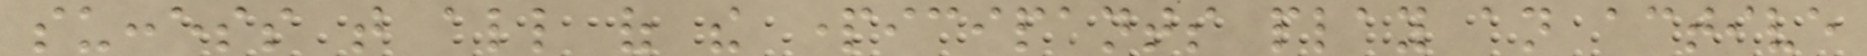success that all of the participants play an active
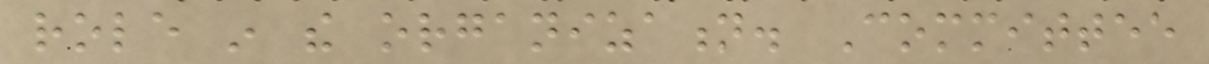role in the organization. Committee
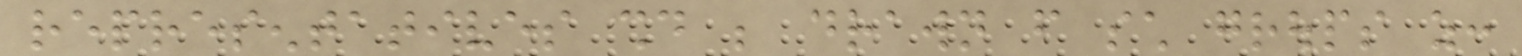representatives should be drawn from such groups as:
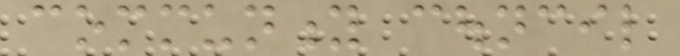community council
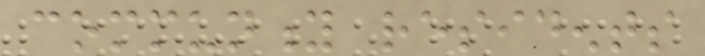community residents
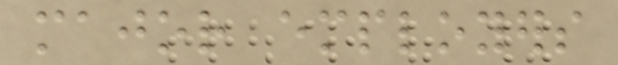major employers
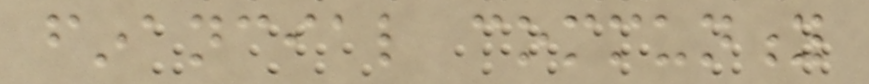financial community
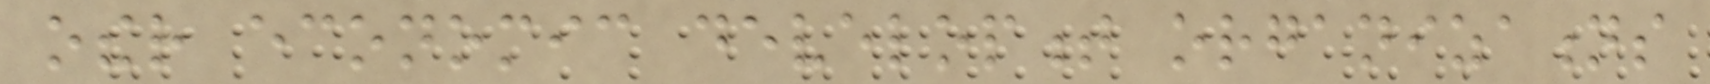other economic development organizations
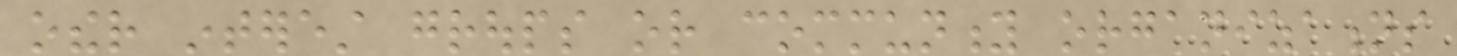other interest groups or community organizations
